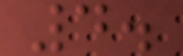4.
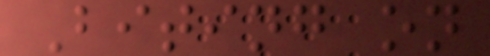Biting on
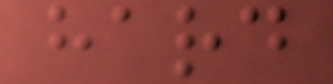hard
